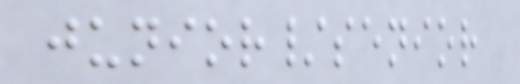junior/senior
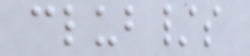club/s
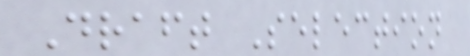Draft Selection
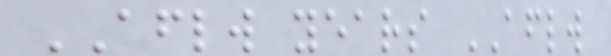AFLW years AFLW
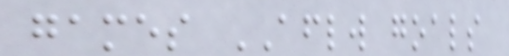games AFLW goals
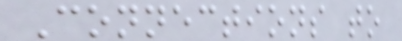Connections to
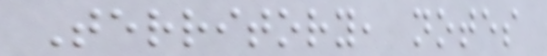Territory, notes
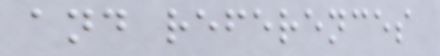and references
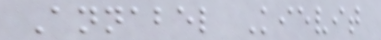Annabel Kievit
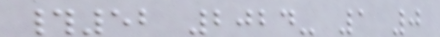#52 2024- 1 0
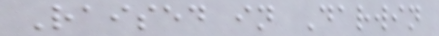Raised in Darwin
